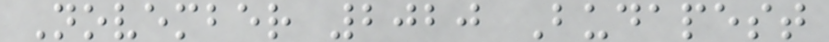November 2020 Budapest
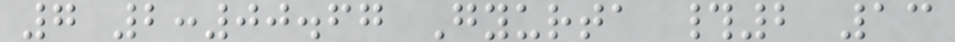7 2:00.67 Gyurta #2 13
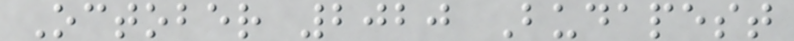October 2020 Budapest
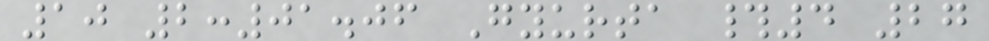10 2:01.06 Gyurta #4 27
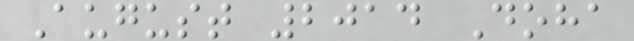August 2014 Doha
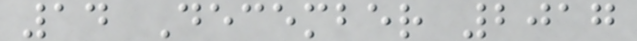14 December 2017
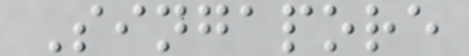Singapore
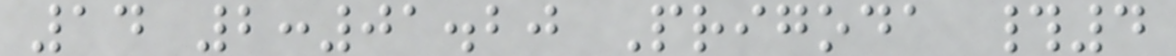14 2:01.20 Prigoda #4
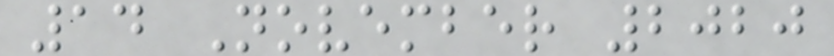14 November 2020
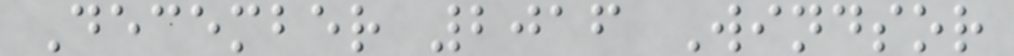December 2016 Windsor
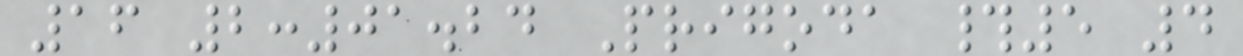16 2:01.24 Prigoda #5 4
